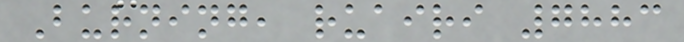Burning, ruairi 7883
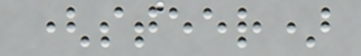(steer)
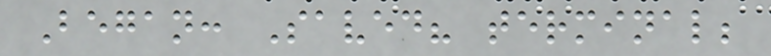Began: Saved? terminal;
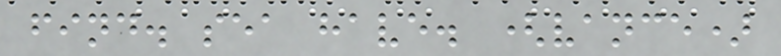find. sea have. (vance)
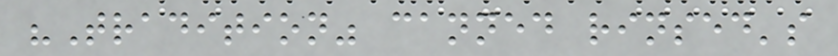"Tradition" canned rinsed's
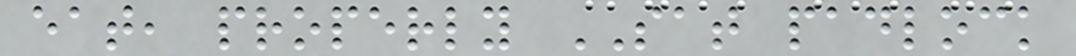eat, properly SAT padlock
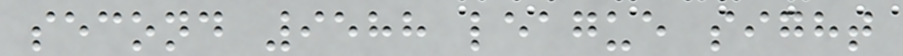second 9588 league sight
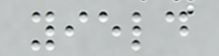yield
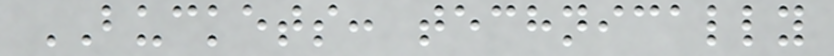BUCKETS: technically
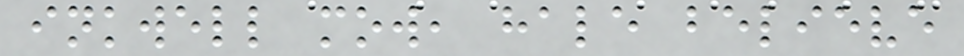inkwell mow, hale believe
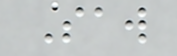Saw
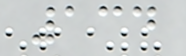134
